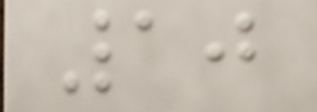10
